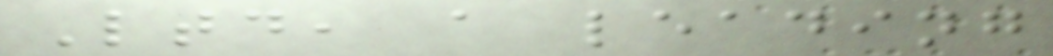Ltd, a leading
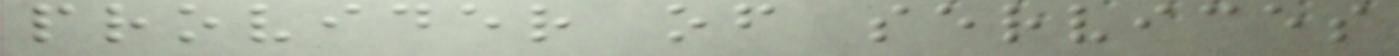provider of services
